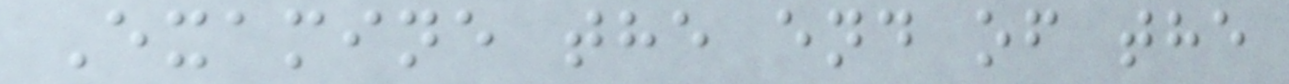Examine the end of the
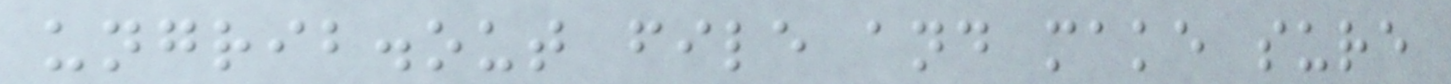ungrib.out file and make sure
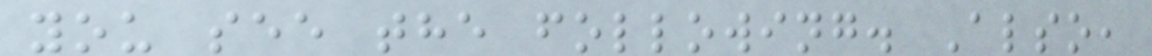you see the following. Also,
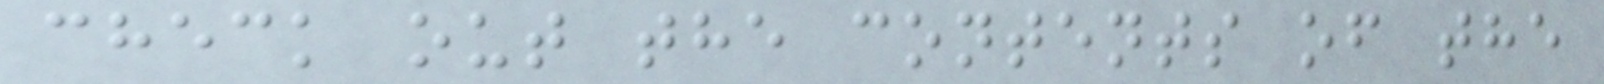check out the contents of the
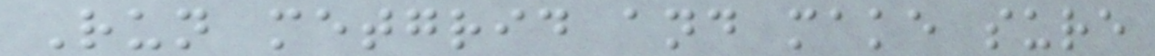Run metgrid and make sure
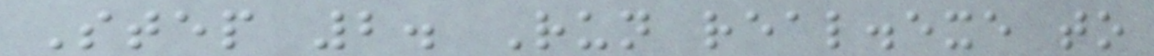Step 2. Run real.exe to
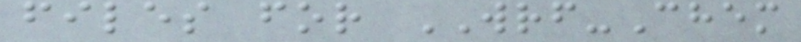files for WRF-Chem
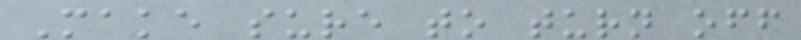Make sure to turn off
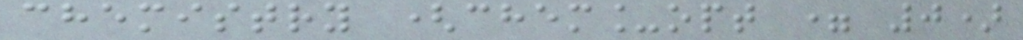chemistry (chem_opt = 0)
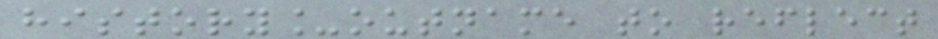history_outname to reflect
